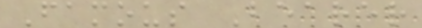Famous Bearer
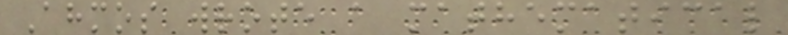Ahmos wrote a mathematical
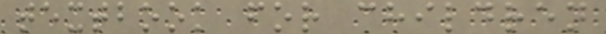textbook for children
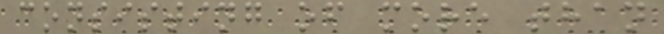consisting of more than
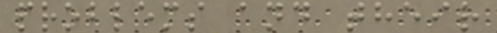problems and their
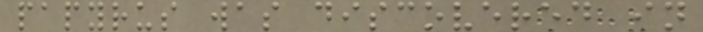papyrus was discovered in
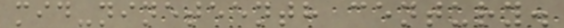mid-nineteenth century.
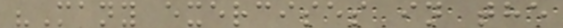"Many exercises in the
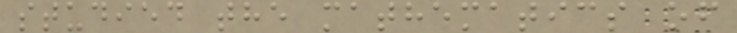studied the mathematics of
